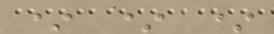* * *
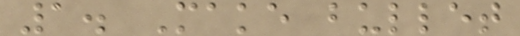1. Make bullet
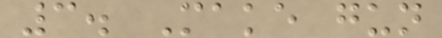3. Make gun
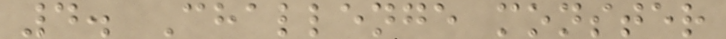4. Challenge monster
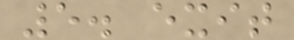5. exit
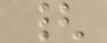{
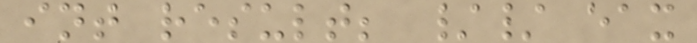int result; // eax
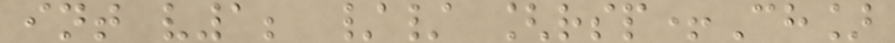int v1; // [rsp+Ch]
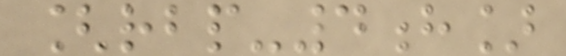[rbp-4h]
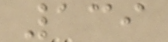139
